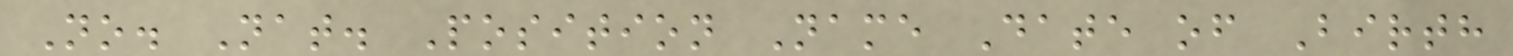No. Nat. Position Name Date of Birth
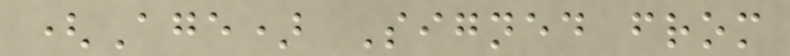(Age) Signed from
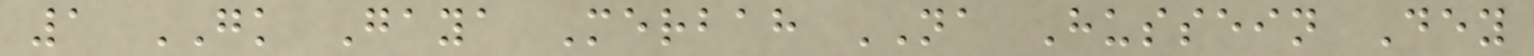1 GK Gaya Merbah NA Hussein Dey
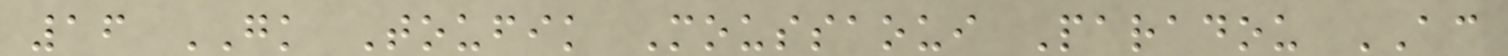16 GK Toufik Moussaoui Paradou AC
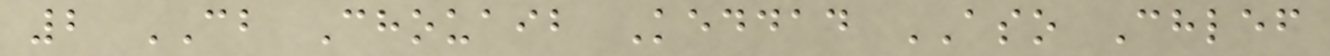2 CB Chouaib Keddad ASO Chlef
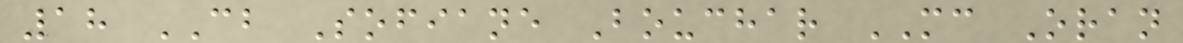18 CB Sofiane Bouchar MC Oran
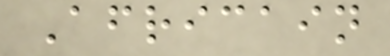Africain
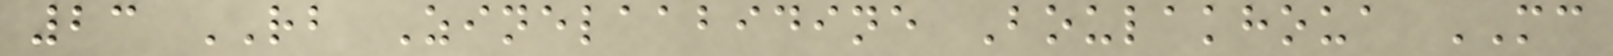23 RB Zinelaabidine Boulakhoua MC
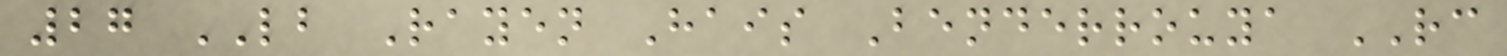27 LB Rayen Hais Benderrouya RC
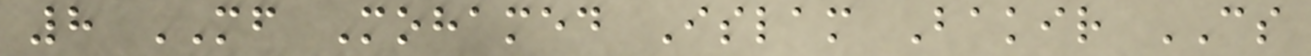8 MF Mohamed Islam Bakir CS
